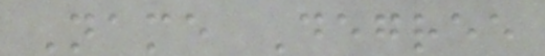Name Degree
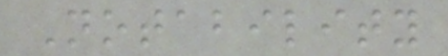Notability
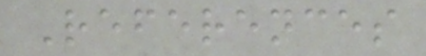References
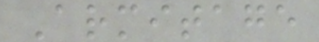Armitage
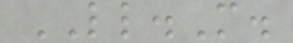LL.M.
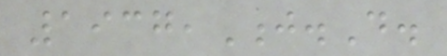1937,J.D.
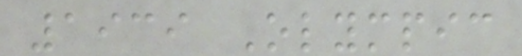1939 Olympic
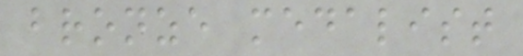bronze medalist
